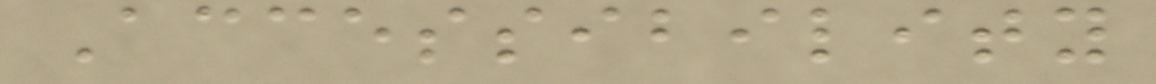Accessibility
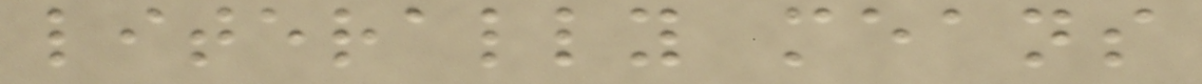literally means
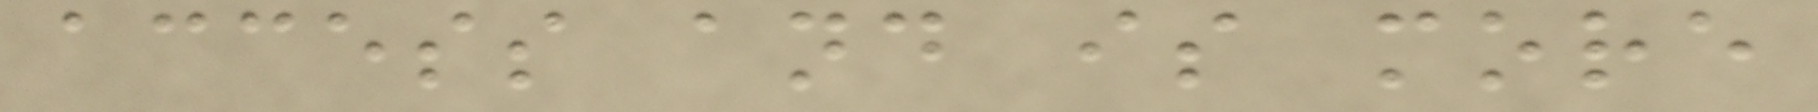access and is more
